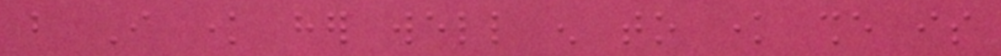but I know her well enough to know she is
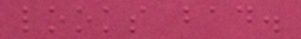looks bad.
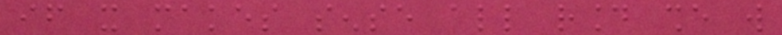if it makes sense all round she will
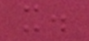it.
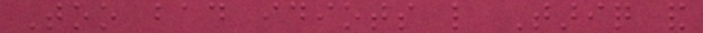Too bad idiots like Tariq and
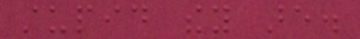stupid they are.
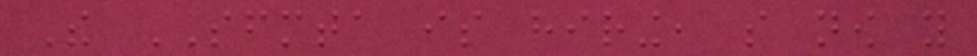The SFMTA is hiring, so now you
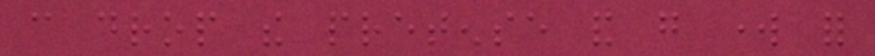can drop the pretense and go work for
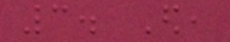3. Ed,
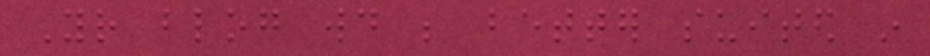Your blog would be better suited in
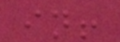in!
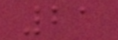21
